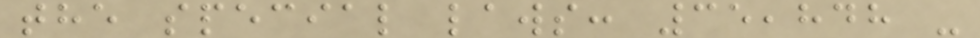the special laws: 35,848 -
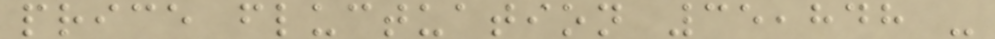price fluctuation 35,848 -
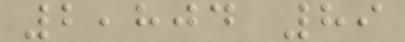2,804 89
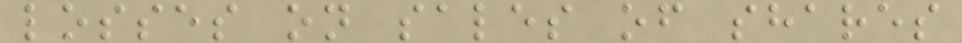losses on sales of shares
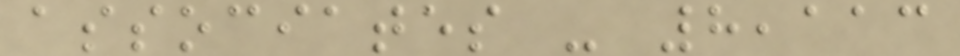associates - 8,113
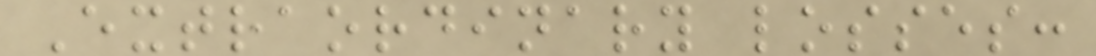Extraordinary losses:
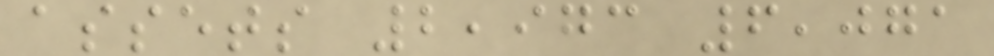assets 2,973 6,071
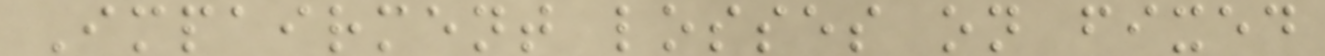Impairment losses on fixed
